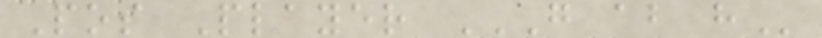Pos Player G AB H
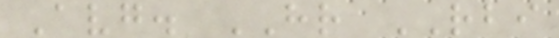Avg. HR RBI
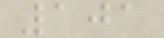101
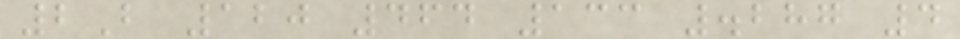2B 120 464 133 .287 4
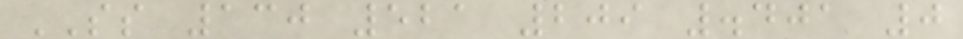SS 130 521 209 .401 0
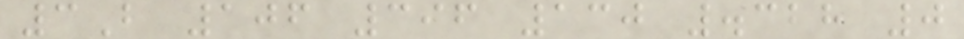3B 106 396 130 .328 0
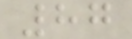87
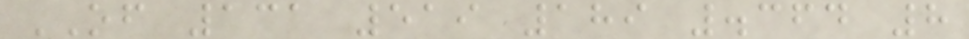OF 131 519 189 .364 8
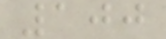100
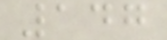147
